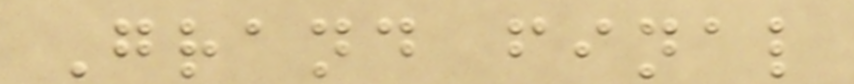Grand final
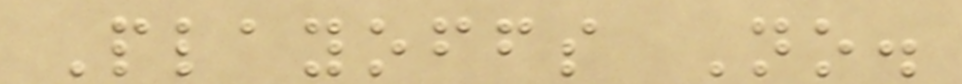Playoffs No.
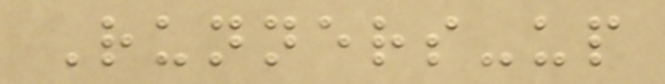Runners-up
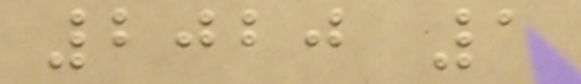2020 1
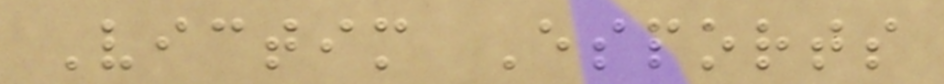Victim Esports
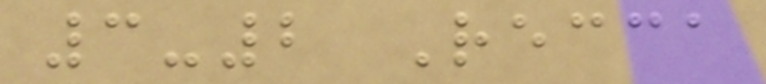3-2 Recca
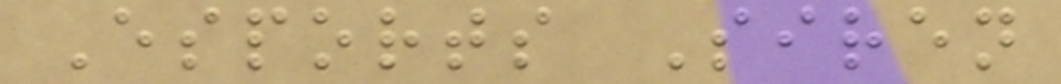Esports Siren
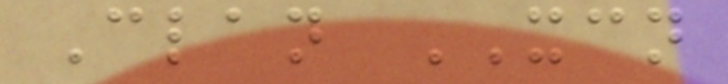Clan XCN
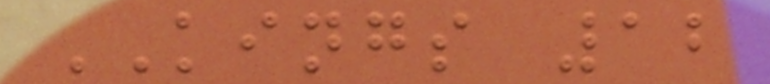KINGS 12
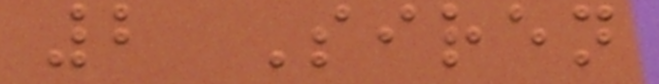2 Siren
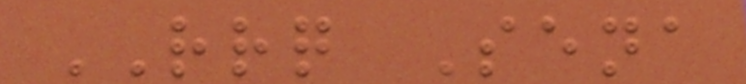RRQ Sena
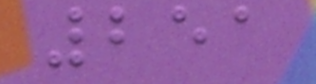251
